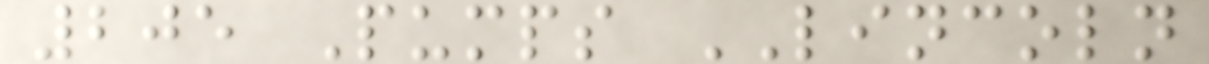205 Pumps LINCOLN
